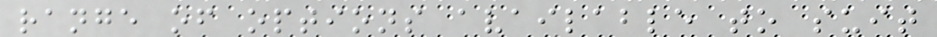range of options available to suit
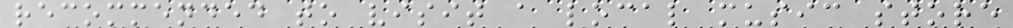recommended to visit a local music store
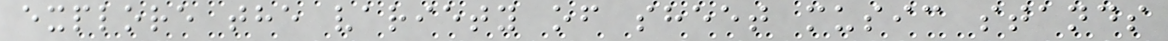explore the variety of sheet music stands
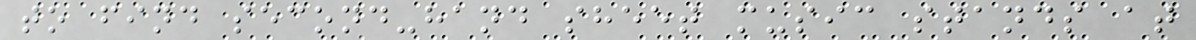to find second-hand sheet music stands at
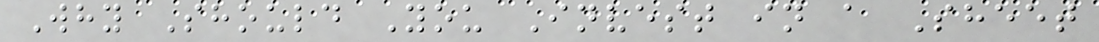Why Should You Invest in a Sheet
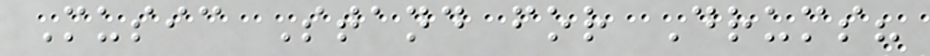Music Stand for Drums?
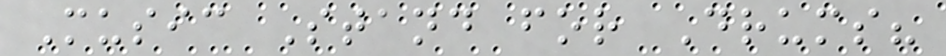Music Stand for Drums?
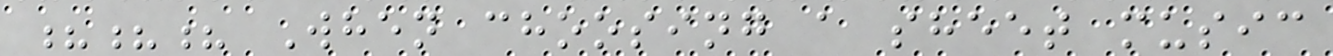??? When choosing a sheet music
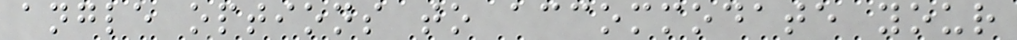angle options to accommodate your
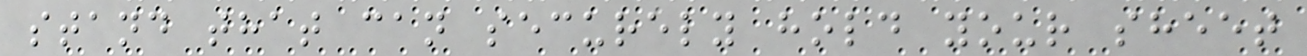stand that can securely hold your sheet
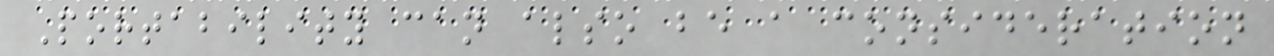Portability can also be a consideration
